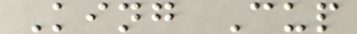King Cup
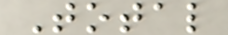Total
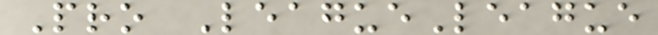Pro LeagueLeague
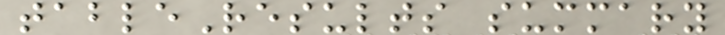tableResults summary
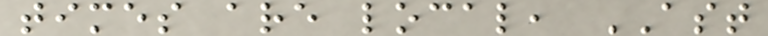times are local, AST
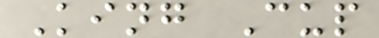King Cup
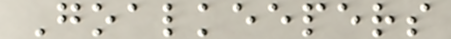Goalkeepers
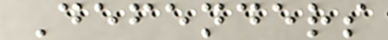Defenders
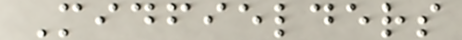Midfielders
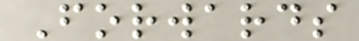Forwards
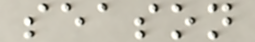season
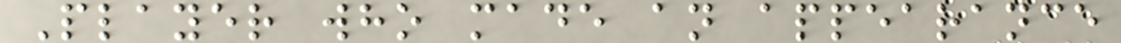Player who made an appearance
